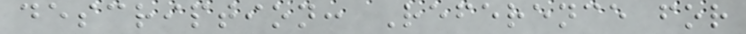description: Reference for
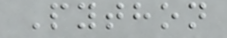Python
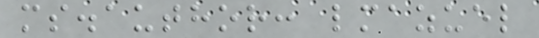ms.author: lmazuel
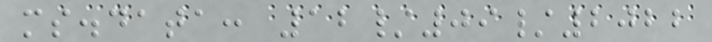ms.data: 12/09/2022
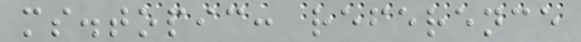ms.topic: reference
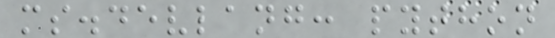ms.devlang: python
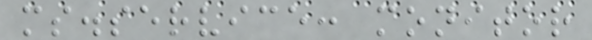ms.service: monitor
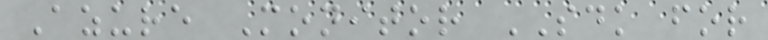Azure Monitor SDK for
